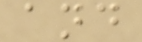and
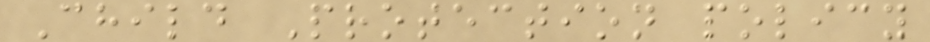Child Protection policy
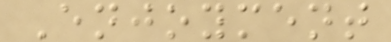Enjoyment
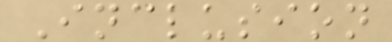Inclusion
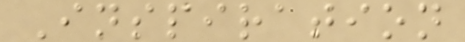Inspiration
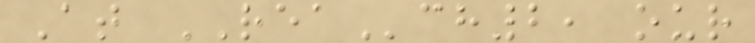At REAch2, our
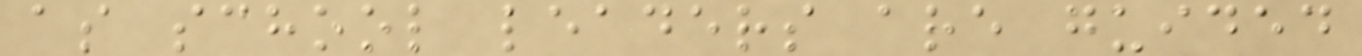as school leaders are guided
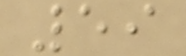59
